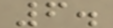6.
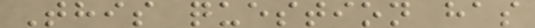This question has
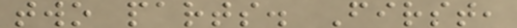two parts. First,
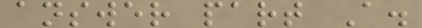answer part A.
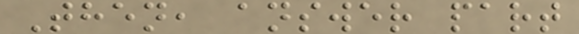Then, answer part
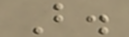B.
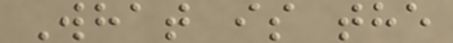What is the
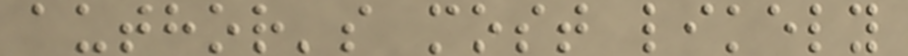author's most likely
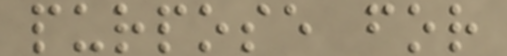purpose for
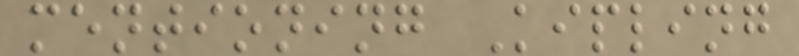mentioning Kipling
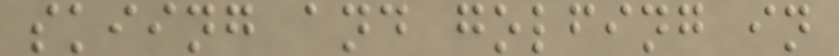skiing and golfing in
